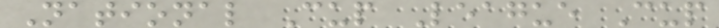National Cup League Cup
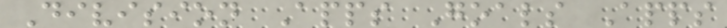Division Apps Goals Apps
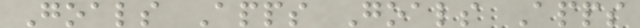Goals Apps Goals Apps
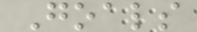Goals
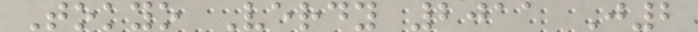Tokyo Verdy 2011 J2
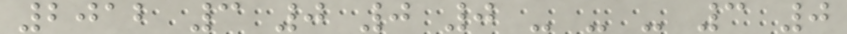2012 3 0 0 0 - - - 3 0
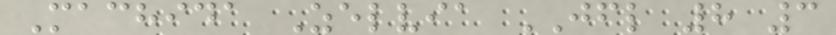Machida Zelvia JFL 8 3
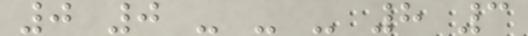0 0 - - - 8 3
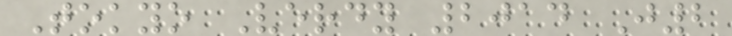Tokyo Verdy 2014 J2
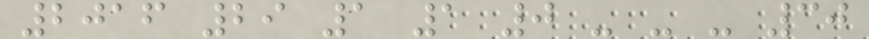2016 29 1 1 0 - - - 30
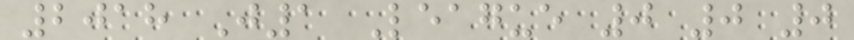2018 J1 League 0 0 0
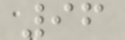96
